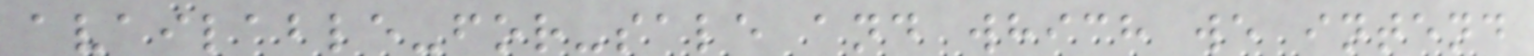available-for-sale and which we intend
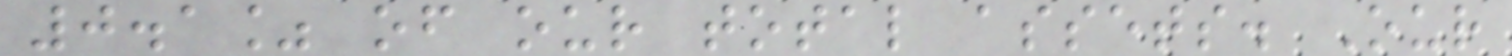0.1% of our total assets. Our
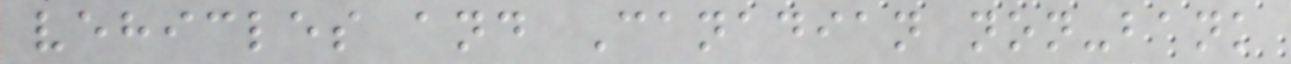vehicles and Canadian non-bank
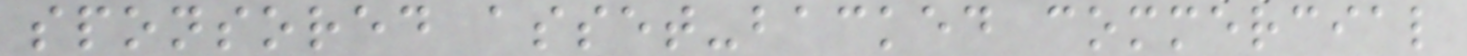sponsored asset-backed commercial
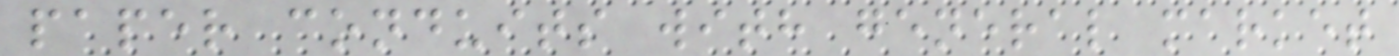paper conduits with general market
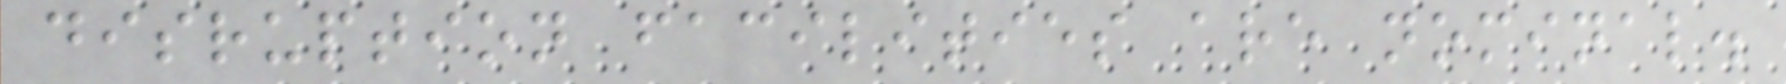disruption facilities are nominal.
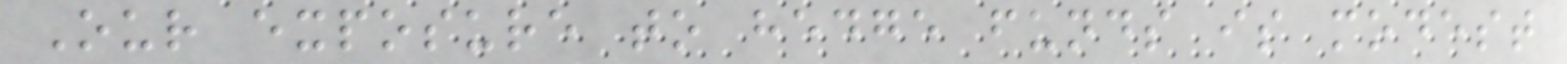Our exposure to hedge funds is modest
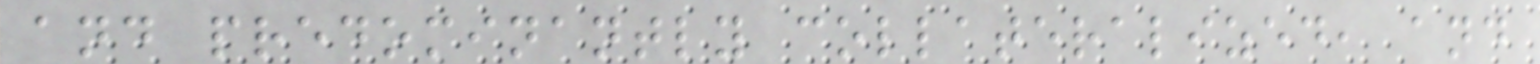and predominantly collateralized, and
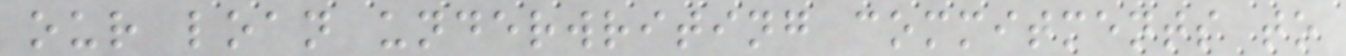our loan underwriting commitments to
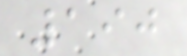190
